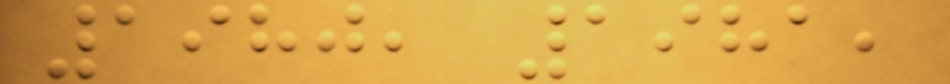1980, 1981,
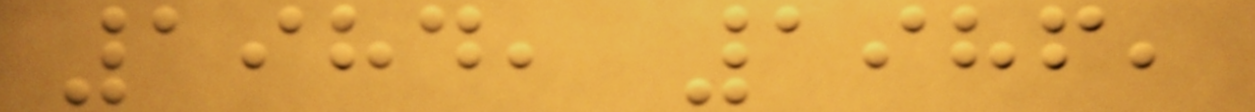1984, 1986,
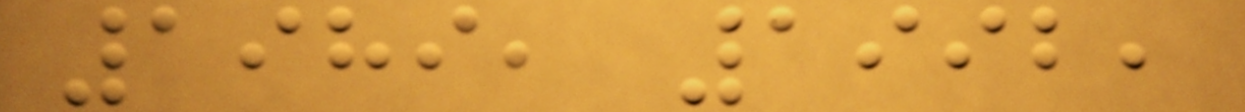1989, 1992,
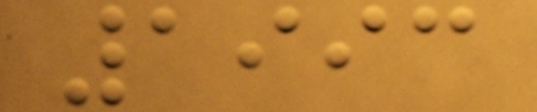1993
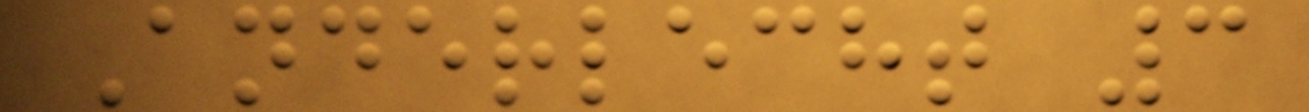Anderlecht 3
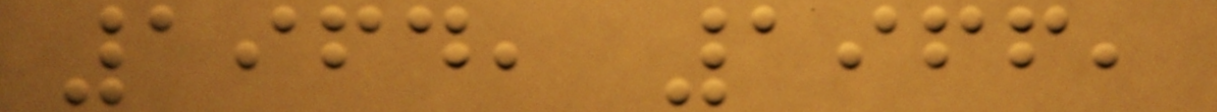1964, 1966,
